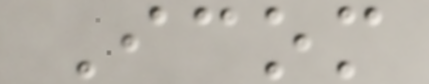Icom
